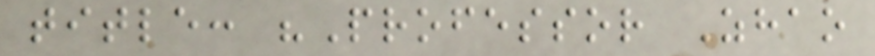title: "Professor Zhao
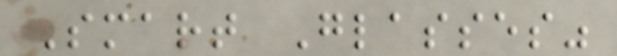Smart Glasses"
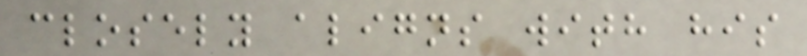closely aligns with his
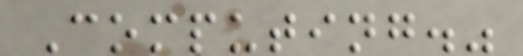Computing."
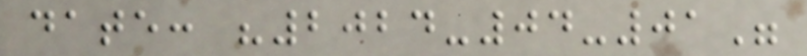date: "2024-04-01"
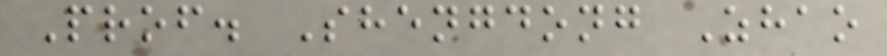Prof. Shengdong Zhao
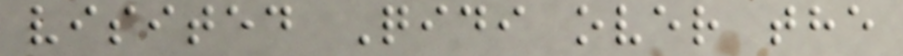visited Qidi over the
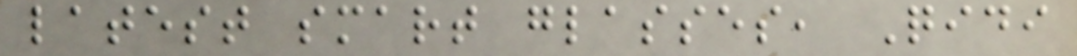latest smart glasses, Qidi
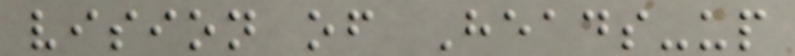vision of Heads-up
